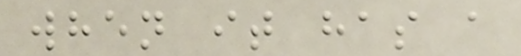when it has a
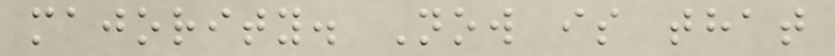majority. Now is that
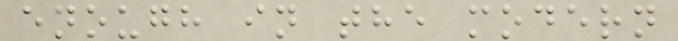enough in the modern
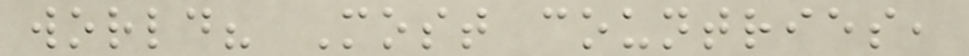world? Most countries,
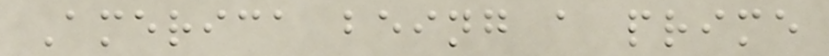America being a prime
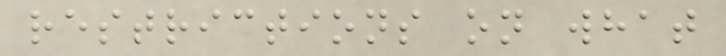restrictions on what
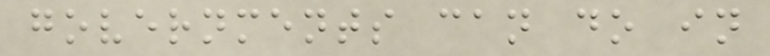governments can do in
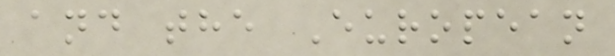and the European
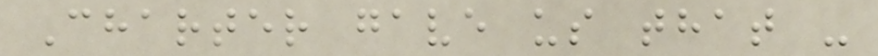Charter gave us that -
